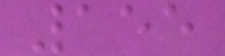155
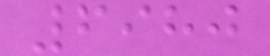6980
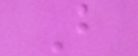B
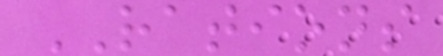RATIONS
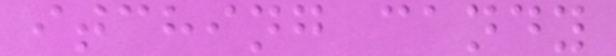itching candy
